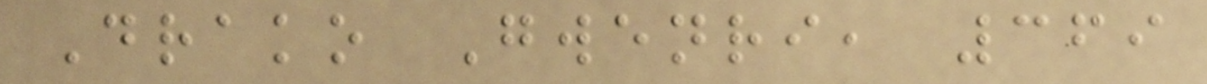Drako Gwenri, 369
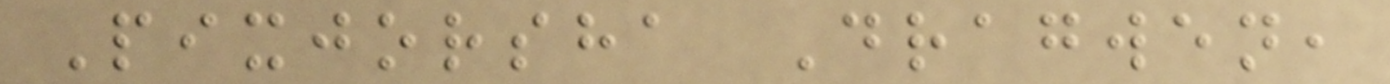Pixjorsha Dragwen,
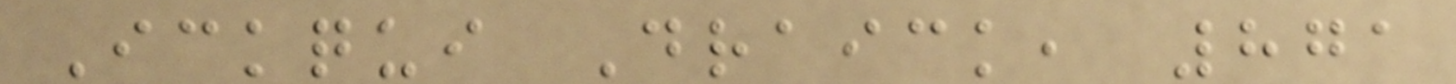Ickqui Draick, 871
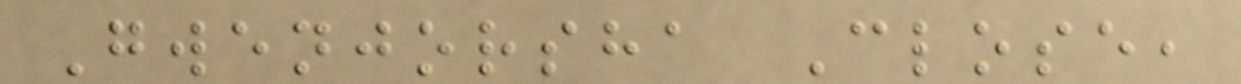Gwenjorsha Close,
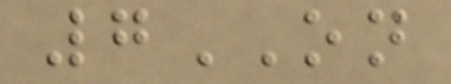7ON
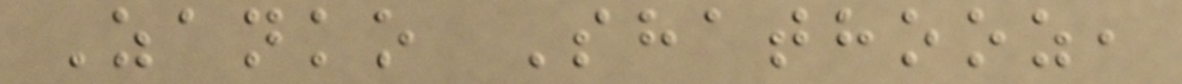Zanko Shathooz,
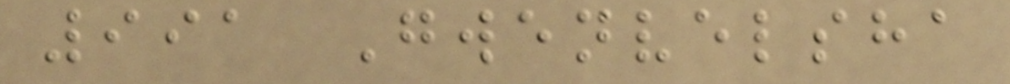991 Gwenvelsha
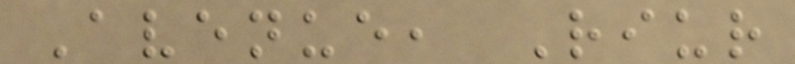Avenue, Riur
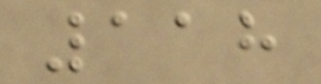118
